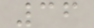36
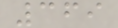369
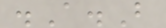.A.B
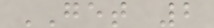GET 2
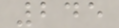245
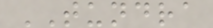TUNDRA
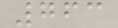763
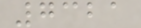7321
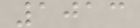1013
